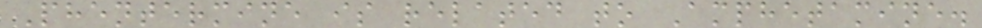Phentermine is related to Amphetamine.
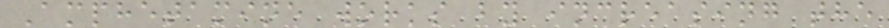Amphetamine works by increasing the
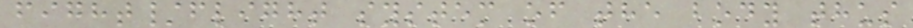fight/flight system of the body thus
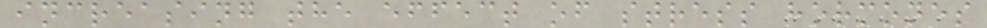increasing the effect of stress hormones
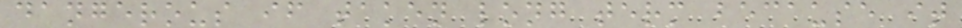dangerous if taken long term because it
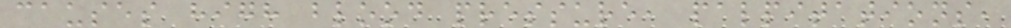causes high blood pressure, palpitations,
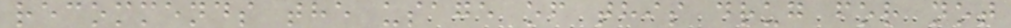recommends the usage of this drug for not
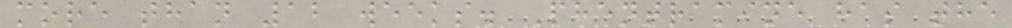more than 12 weeks. Phentramine has the
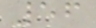56
